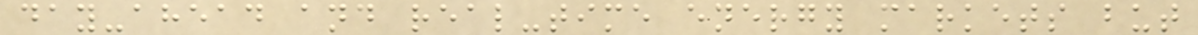day-ahead and real-time energy markets but
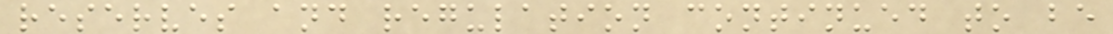reserves and regulation continued to be
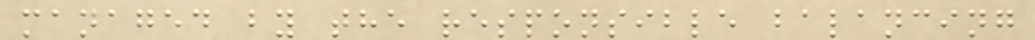managed by the responsible balancing
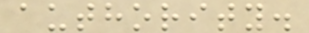authority.
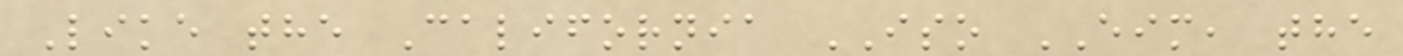Like the California ISO EIM, the
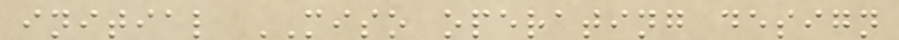initial MISO operating design
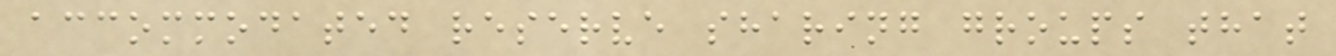accommodated reserve sharing groups that
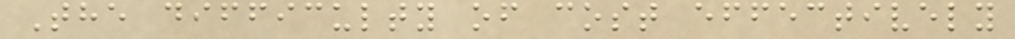The difficulty of cost effectively
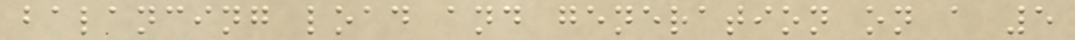balancing load and generation on a 5
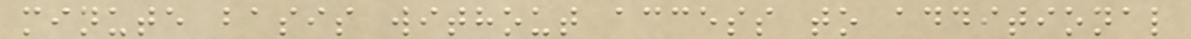minute basis without access to additional
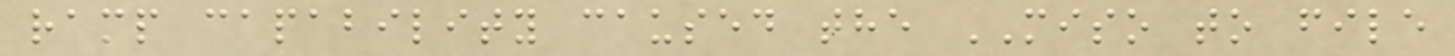ramp capability caused the MISO to file
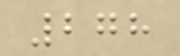278
